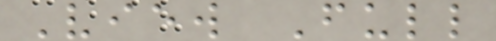View Full
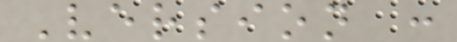Version :
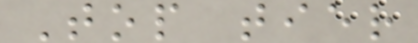Top tier
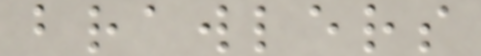brawlers
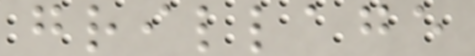grillage
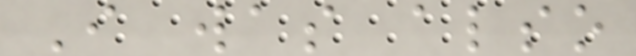I was also
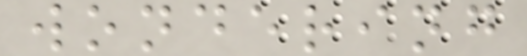wondering
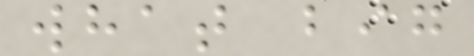what big
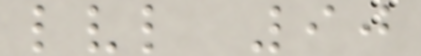lvl 90
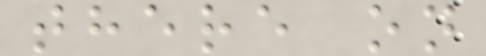there on
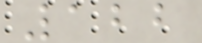122
